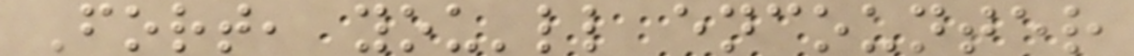Fort, you'll encounter
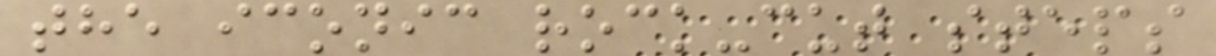the iconic rock-cut steps
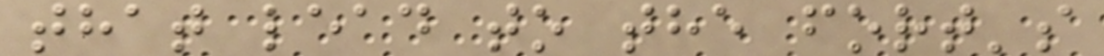that lead to the fort's
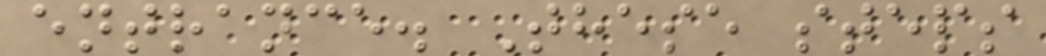entrance. These steps
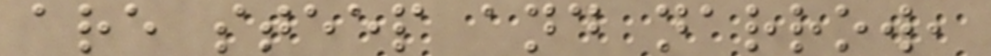are steep and narrow,
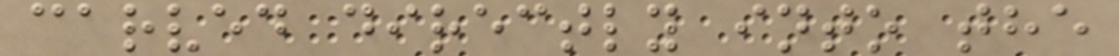carved directly into the
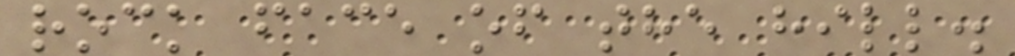rock face of the hill.
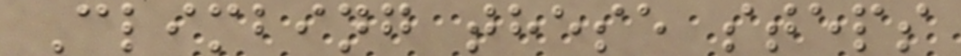Climbing these steps
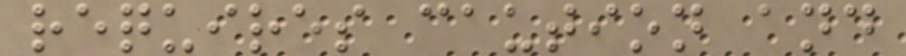requires caution and
